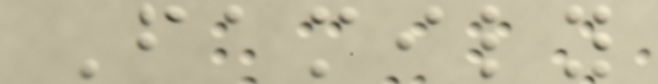Family
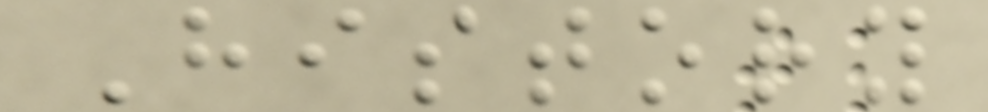History
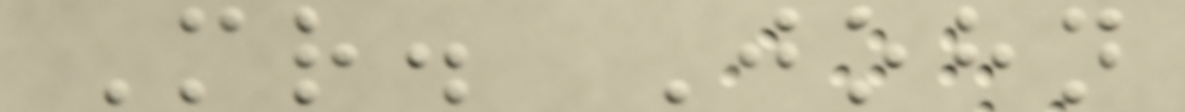Mr. John
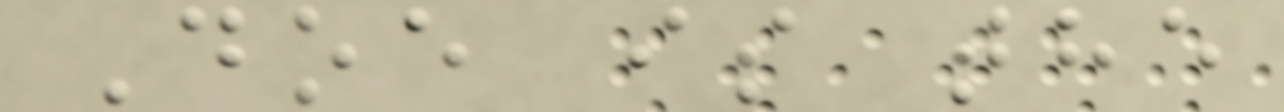Doe is the
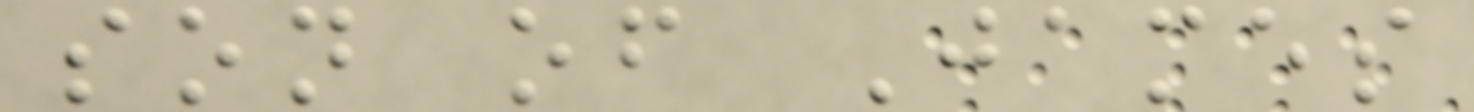son of James
